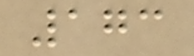173
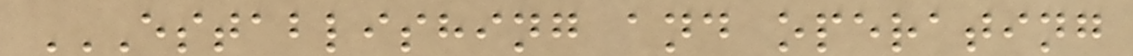ESTABLISHING AND OPERATING
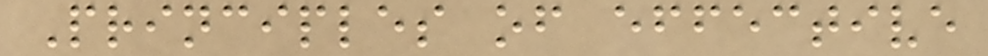Principles of effective
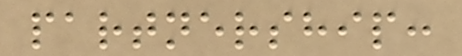partnership:
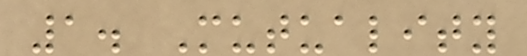1. Mutuality
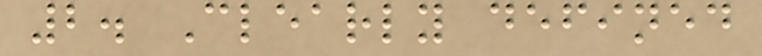2. Clearly defined
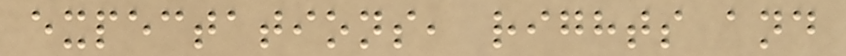expectations, rights and
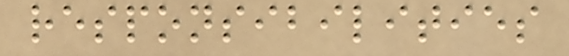responsibilities
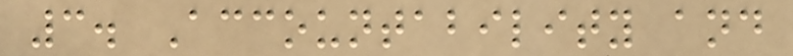3. Accountability and
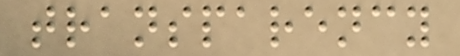transparency
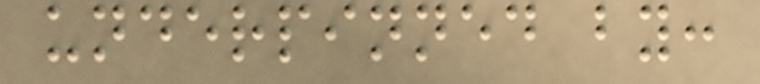underpinned by:
